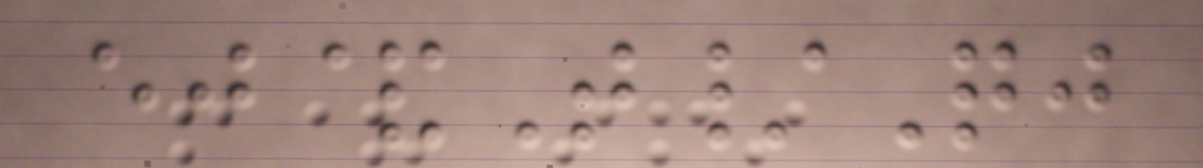ej&T/Qj
